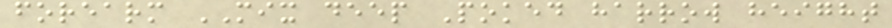forearm MIX deep Poked harrow height
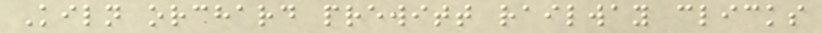Kiln orchard prewitt railway clicks
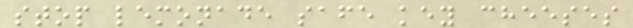stop lemonade safe key cheeses
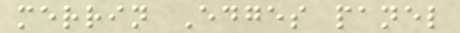merrin Edges panel
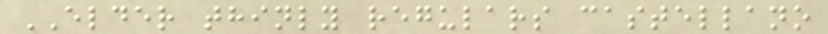ELDER thinly regulars castellano
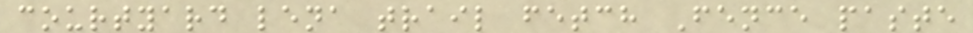courtyard lena trail fetch Fence paste
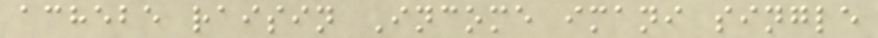achebe raisin Income imani single
